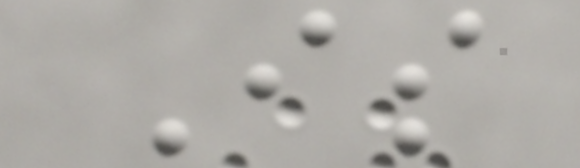Is
